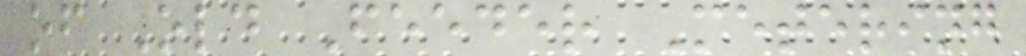of Old Feeder Metering
